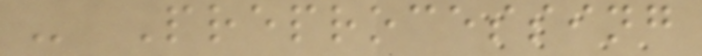- Preprocessing
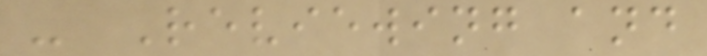- Reviewing and
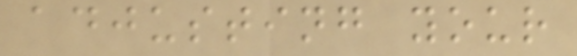adjusting your
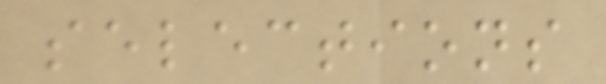selections
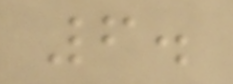6.
